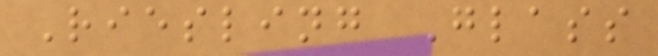Riesling Glass
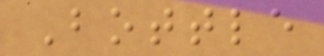Bottle
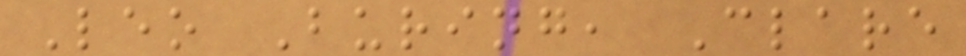Leo Buring, Clare
